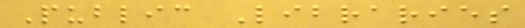Public Libraries
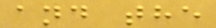and the
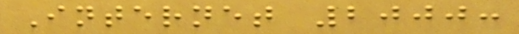Internet 2000:
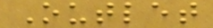Outlet
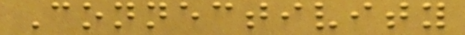Connectivity
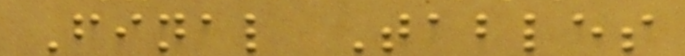Final Tables
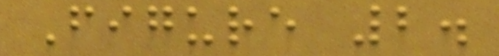Figure 2.
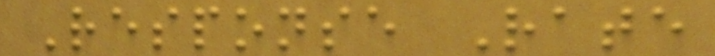Response Rate
